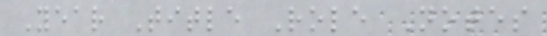Year Title Role Notes
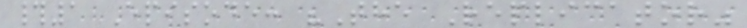#1 Episode: "The Replicator"
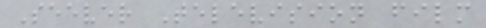Seever Television film
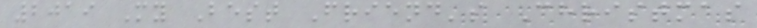2019 My Best Friend's Christmas
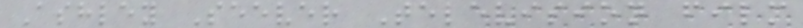Ashley Seever Television film
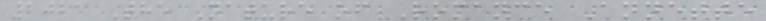2021 The Nature of Romance Annette
